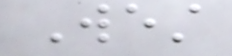West
